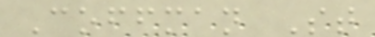Coffman St
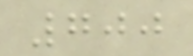700
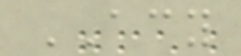ACY
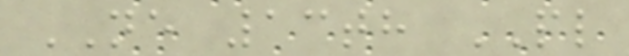NE 13th PL
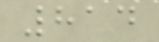814
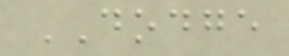DODGE
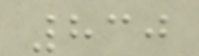830
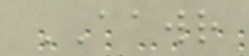AAWR
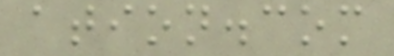ation.com
